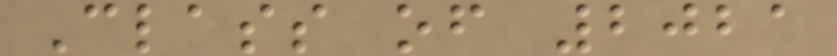Class of 2021
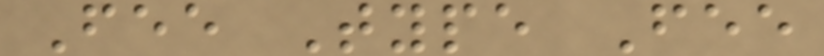Fee Type Fee
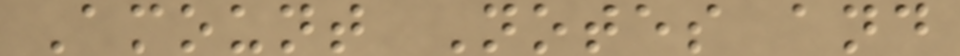Amount Notes and
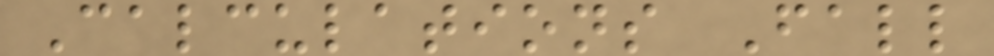Calculations Fall
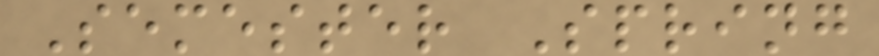Semester Spring
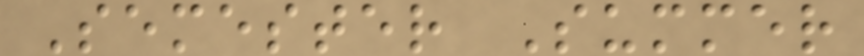Semester Summer
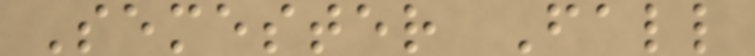Semester Fall
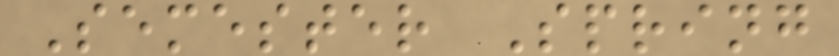Semester Spring
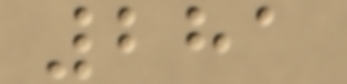281
